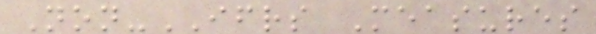Non-IFRS Measures
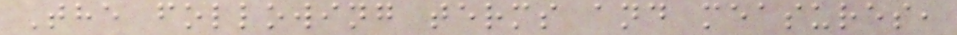The following terms and measures,
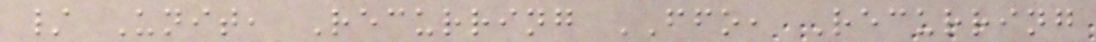/ Unit, Recurring FFO, Recurring
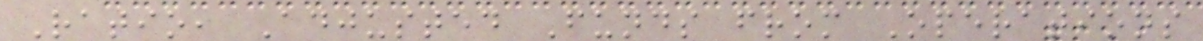Ratio, Adjusted Funds from Operations
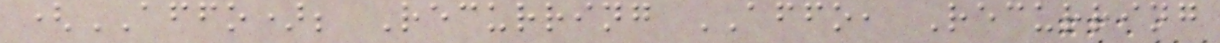(AFFO); Recurring AFFO, Recurring
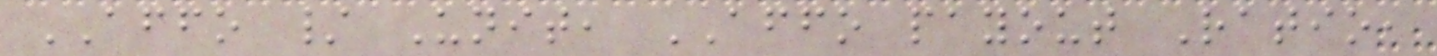AFFO / Unit, AFFO payout Ratio,
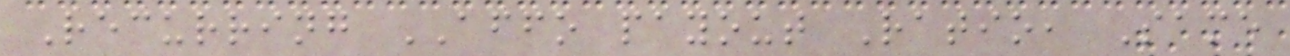Recurring AFFO payout Ratio, Same
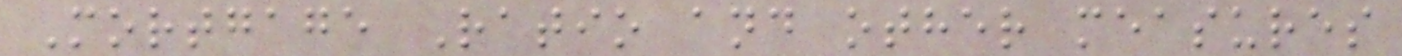Mortgage Ratio and other measures
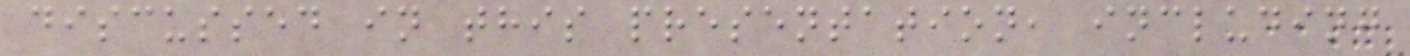discussed in this presentation, including
